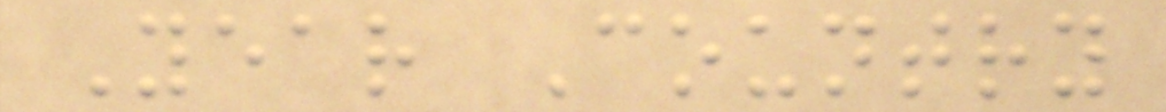Year Country
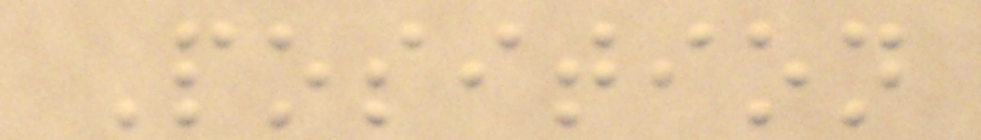Position
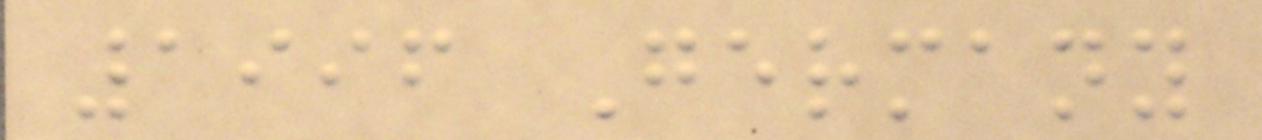1996 Germany
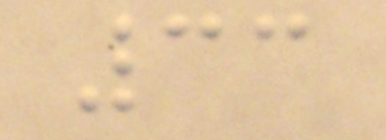33
